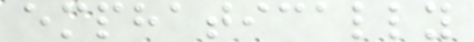emphatically
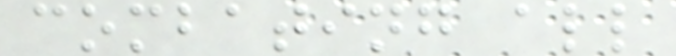combating all
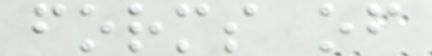forms of
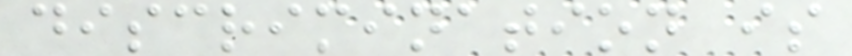discrimination is
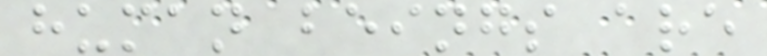human beings are
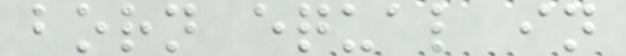born equal in
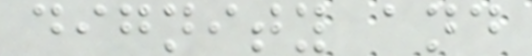dignity and
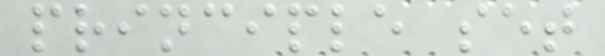principle set
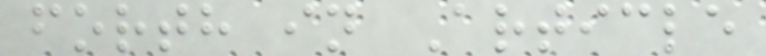forth in Article
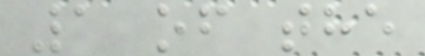1 of the
